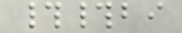##bi
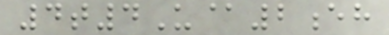4t4U@2eh
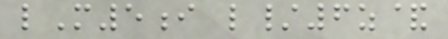lM5i l/6z&
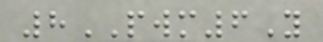8PWM6Y
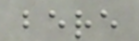bere
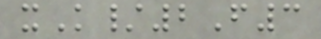xK/2F3
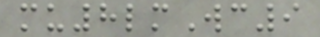mu8lmWc9
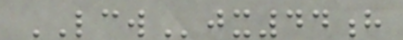LCWjx44h
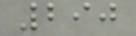290
